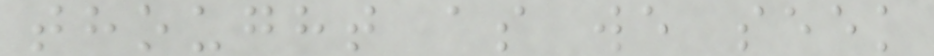thought as we seek
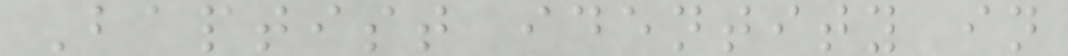Baptist identity in
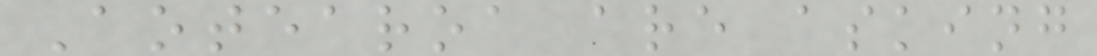Aotearoa are asking
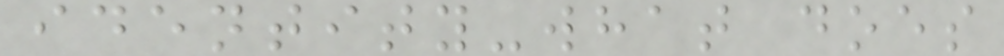identity-what does
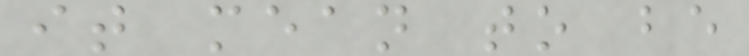it mean to be
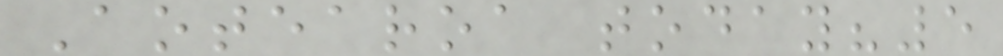Aotearoa today?5
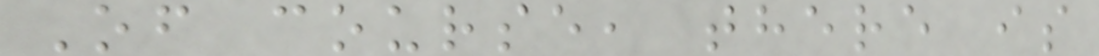Of course, there is
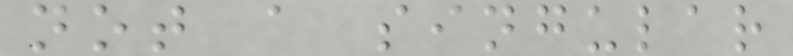not a singular
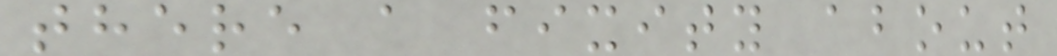there a fixity about
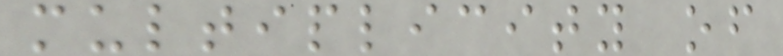multiplicity of
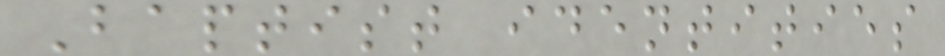Baptist identities
